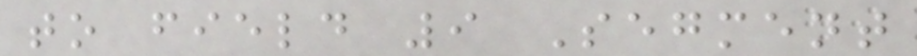to field 9 Segment
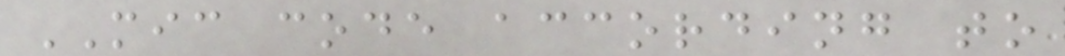MIC code according to
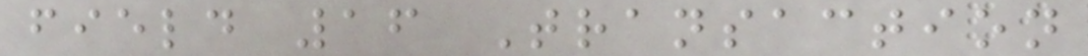field 16 Transaction
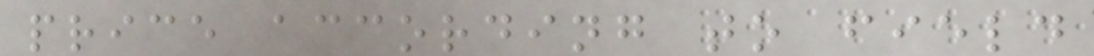price according to field
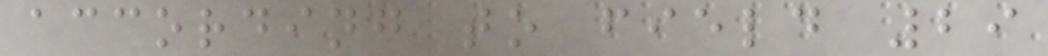according to field 29
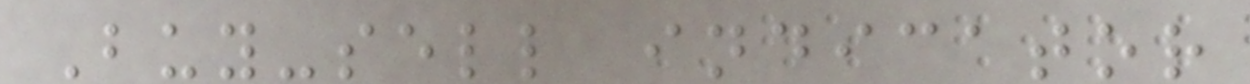Buy-sell indicator
